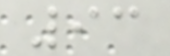93
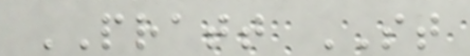PRATT ST
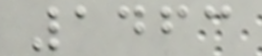1463
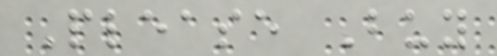Please Buy
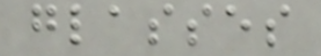glasses
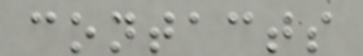contacts
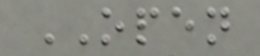OPEN
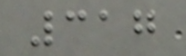317
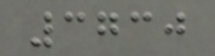3730
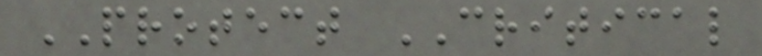PROTECT CRITICAL
